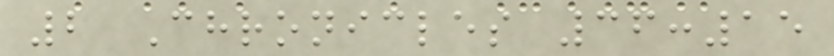2 Chronicles 36:15
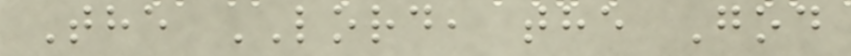The LORD, the God
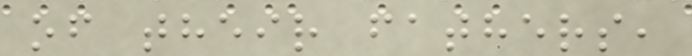of their fathers,
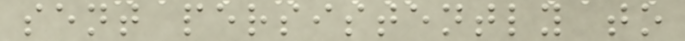sent persistently to
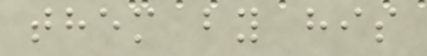them by his
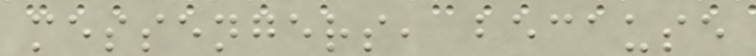messengers, because
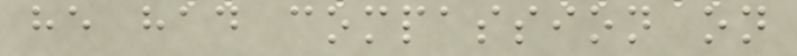he had compassion on
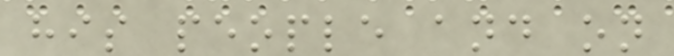his people and on
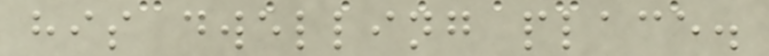his dwelling place.
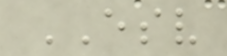ESV
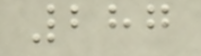287
